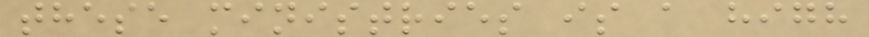these ministries is a high
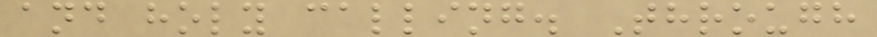and holy calling. Through
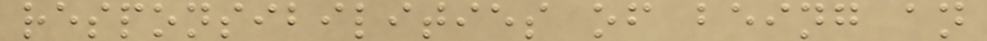responsibilities of being an
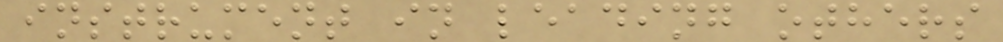instrument in leading others
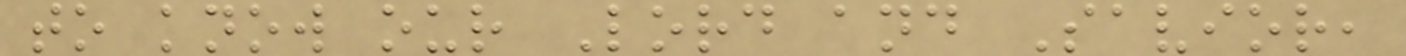to know our Lord and Savior,
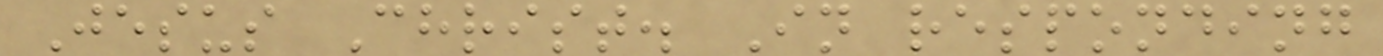Jesus Christ. In responding
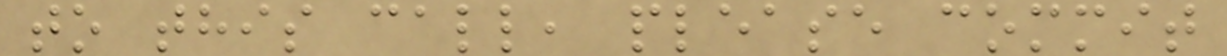to this call, please commit
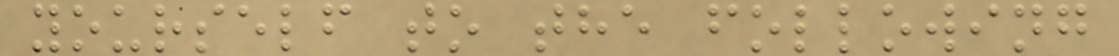yourself to the following
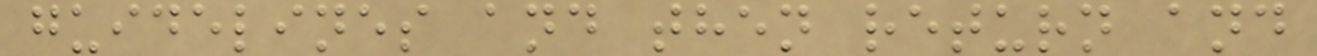guidelines and then return and
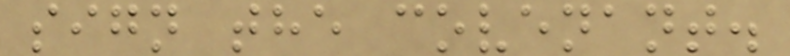sign the covenant.
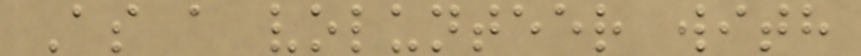As a volunteer with
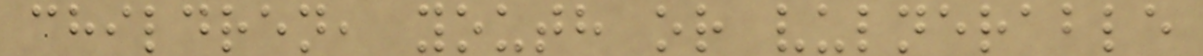children, youth or vulnerable
